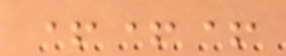+++
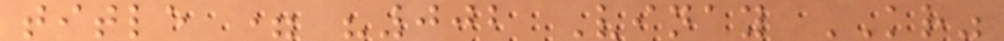title = "002 Vinay KR"
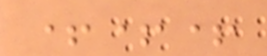+++
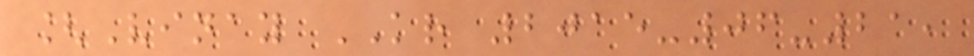[Vinay KR 2015-06-21,
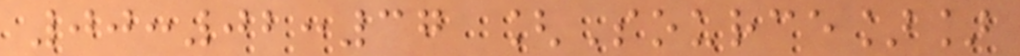00:02:37 [Source]]
